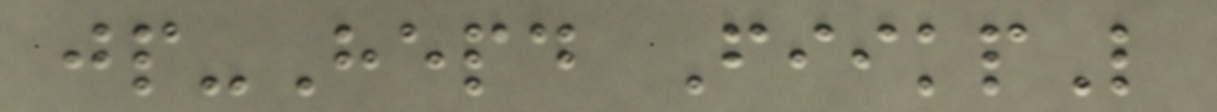jp-Hepd FiikpL
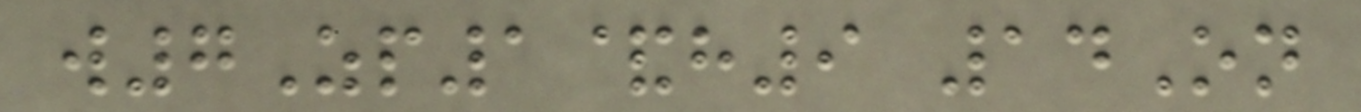w7Zp1&h9 14On
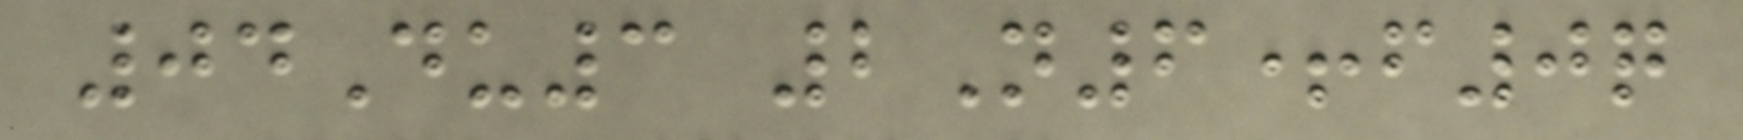04Du3 2N6+f0q
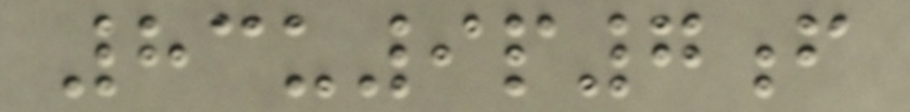83u9p7f
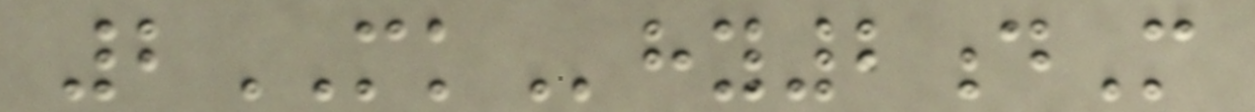2MKhy2dM
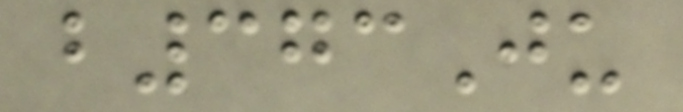b373Ju
